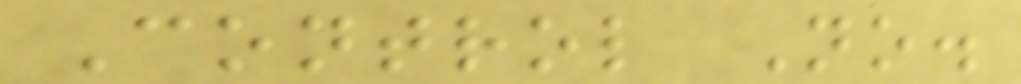Control No.
